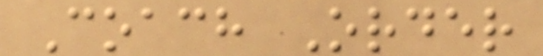Coach Order
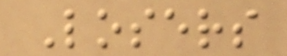Losers
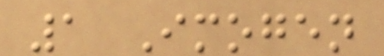1 Imogen
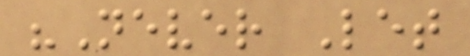"Never Let
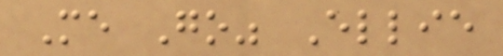Me Go" Ellie
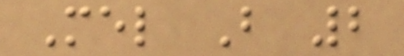Mel B 2
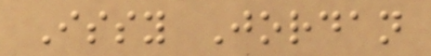Issy Jordan
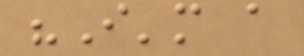"I'm a
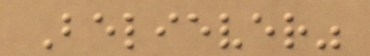Believer"
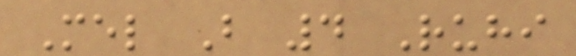Mel B 4 Ruhi
